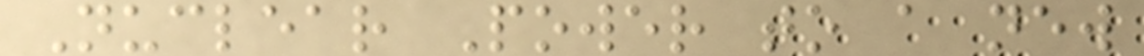Nuclear Power to a new
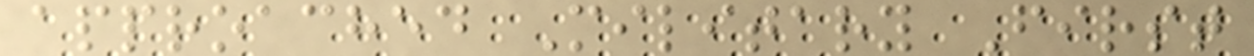approached Military First
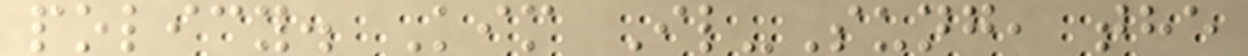policy. Kim Il-Sung, the
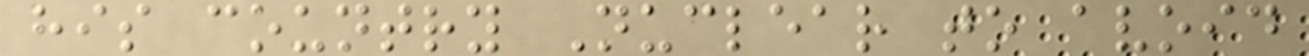his country Nuclear to avoid
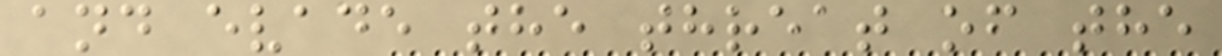and evade the threat of the
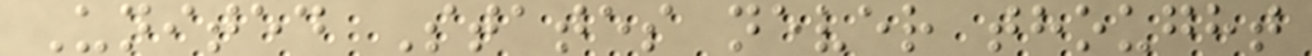United States never thought
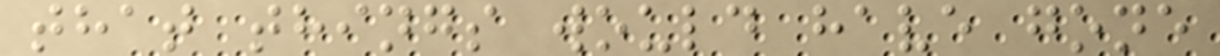that things would have gone
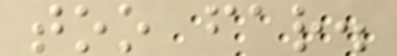too far.
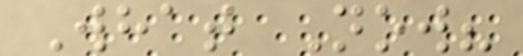What Now?
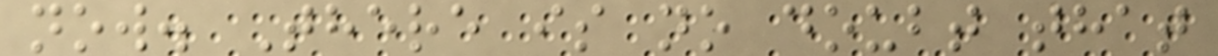now. There is no doubt that
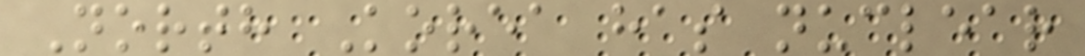North Korea has nuclear
